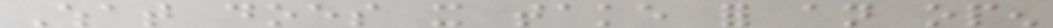What does it take for an open
